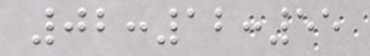02:12:55
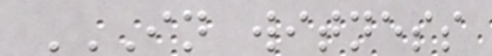IN WITNESS
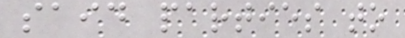said parties to
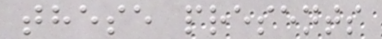these presents
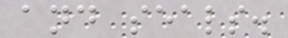and seals.
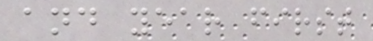and year first
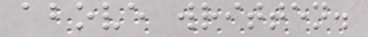above written.
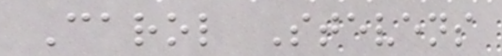Carol Stevens
